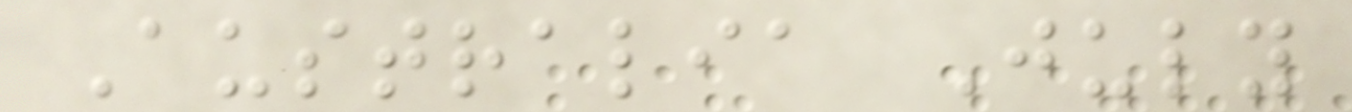Australia July
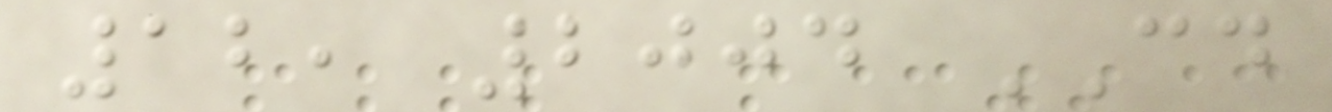12, 2004 CD
